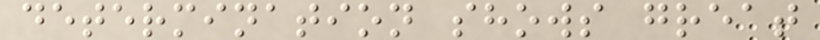determination shows great
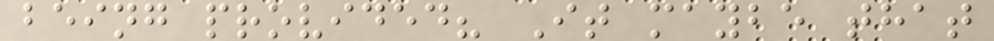being provided? It maybe that
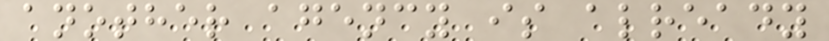another agency is already
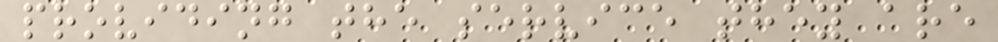providing the service they are
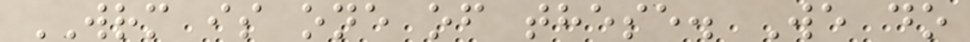WRM is one of these. We do
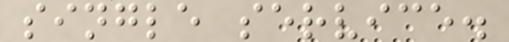single service.
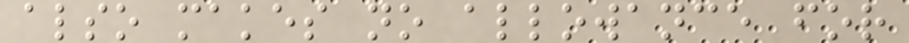also makes no allowance for
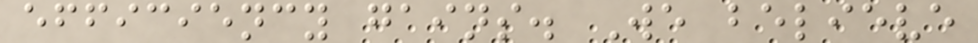efficiency gains. We believe
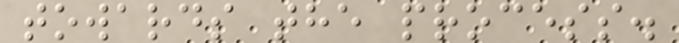towards the process.
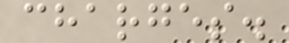charges.
